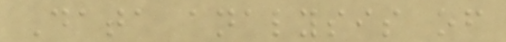Data analysis of
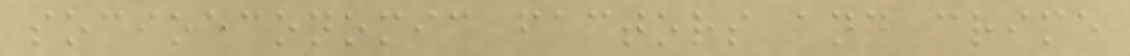socioeconomic factors and crime
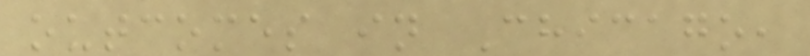outcomes in Chicago,
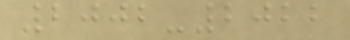2002-2022
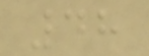48
